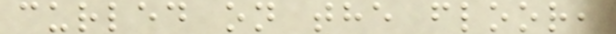curled on the floor,
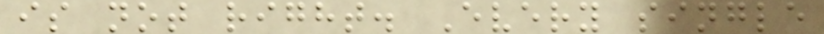is not right. Every single
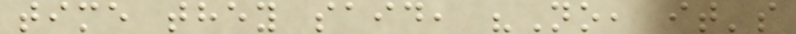time they said, "No, it's
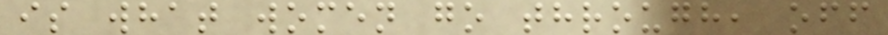is what women go through, off
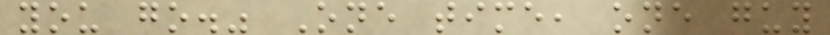you go." One time, one guy
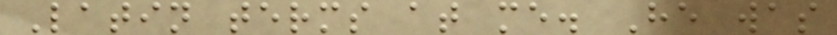Latin terms at me. He was
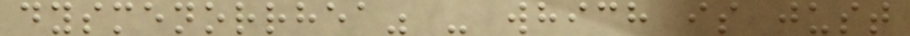dysmenorrhea" - which is just
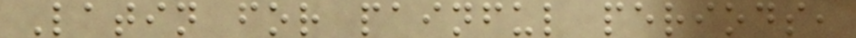Latin for painful periods,
